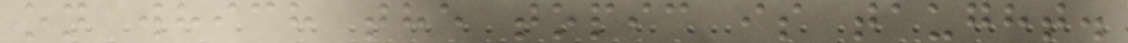on which the topic is taught.
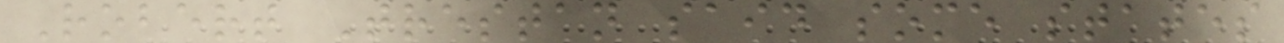Robert Trestan said some states
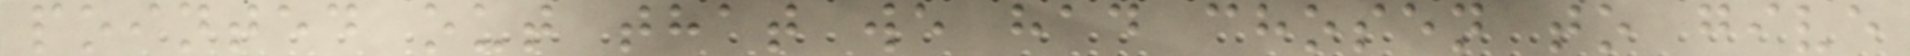pointed out that we had chosen to give
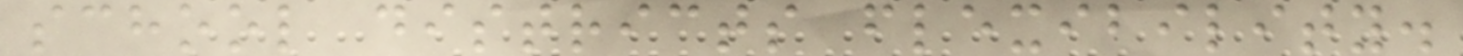school districts flexibility.
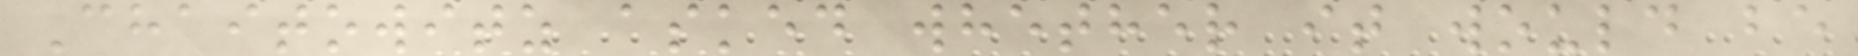Chaitowitz asked whether it would be
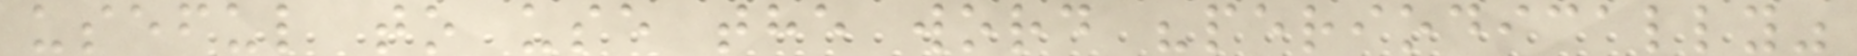useful to use the word "periodically"
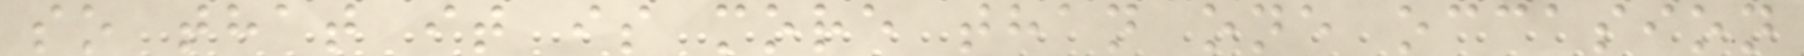so that it is more than one occasion
